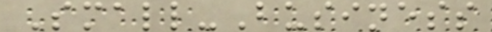Small-Business
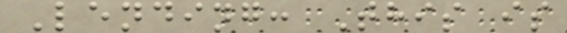Lending: This is
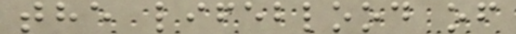the lifeblood of
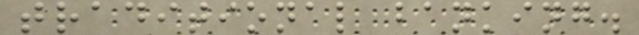traditional banking.
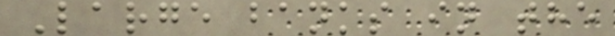Large banks in the
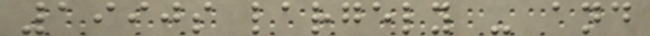1990s largely - and
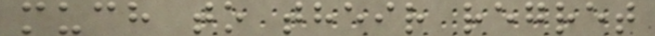much to their regret
